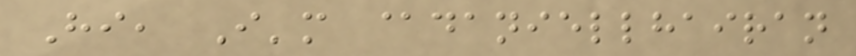Hi, I'm @daniellhairan
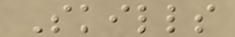Skills
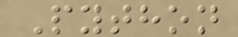Python
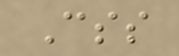Css
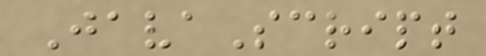JavaScript
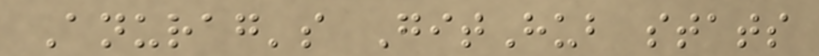Anurag's GitHub stats
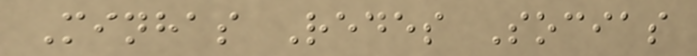Minhas Redes Socias
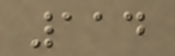114
